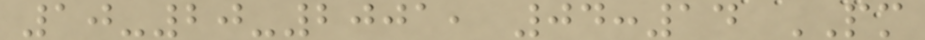10-20-2001, 04:14 PM
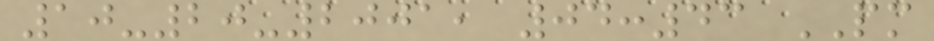10-20-2001, 04:43 PM
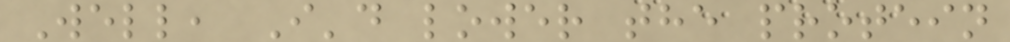Well, I'd lower the protein
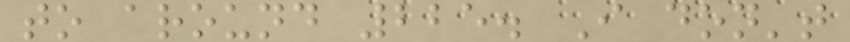to around 225. I don't
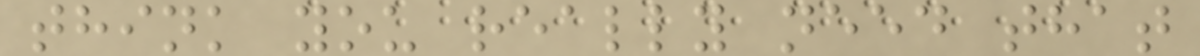think you really need that
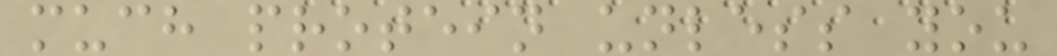much protein unless you
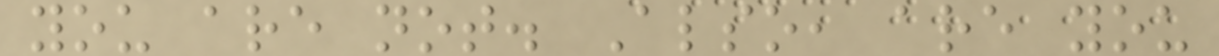you are not. Also, are you
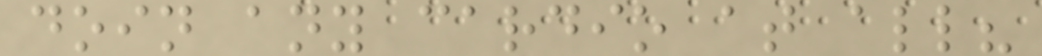doin any cardio at all?
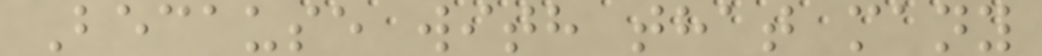Because with that many
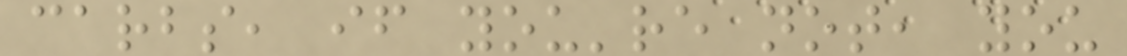carbs, if you're not, you
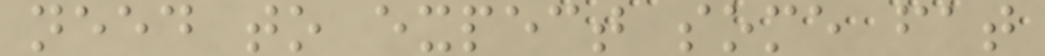need to expect some fat
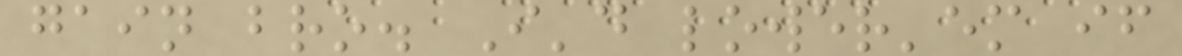gain bro. I'd lower'em if
